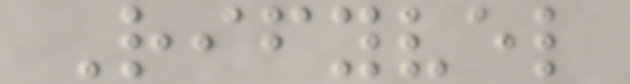Rifyvel
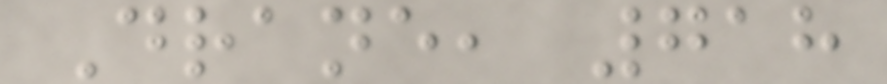Drane, 718
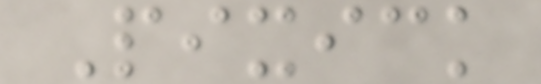Pixick
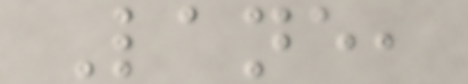Lane,
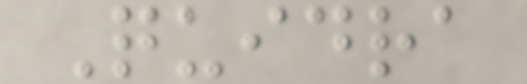Quidra
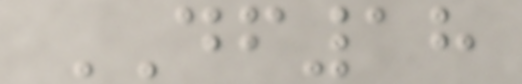DF18
